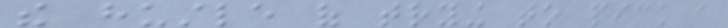the hustle of trying to pick a
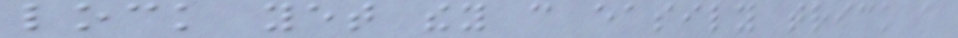lock yet they can easily trick a
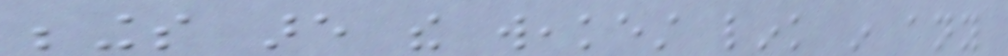beings are the weakest link in any
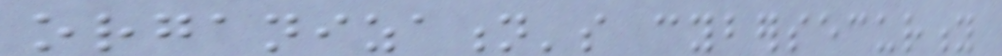organization's cybersecurity
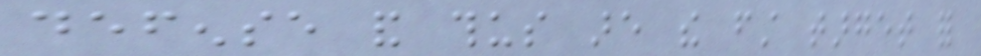defense and thus are the first target for
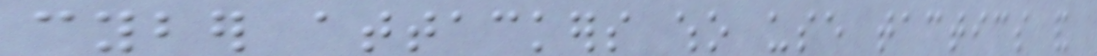cyber attackers who use tactics and
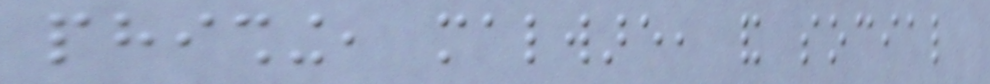phishing, malware, and social
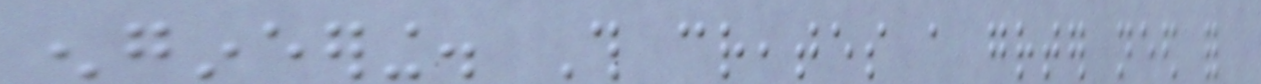engineering. This creates a greater need for
